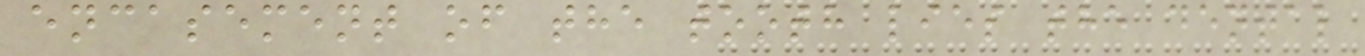encasement of the tooth lies the dental
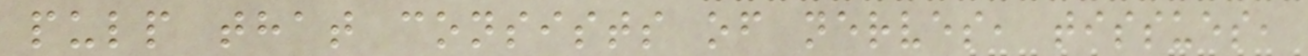pulp that consists of nerves, tissues,
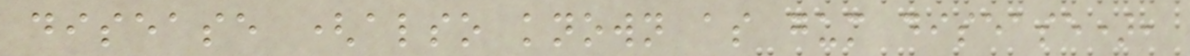disease (also known as gum disease),
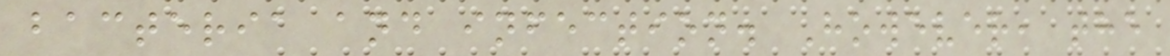bacteria and infection. However, the
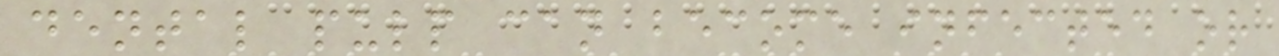dental pulp can become infected or
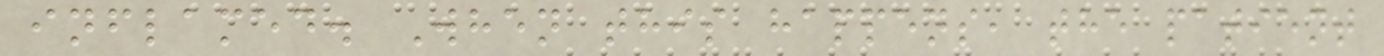inflamed. When this happens, the patient
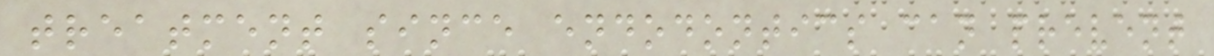treatment since endodontics can prevent
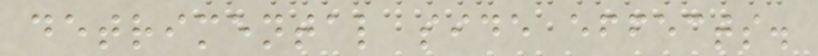detrimental side effects.
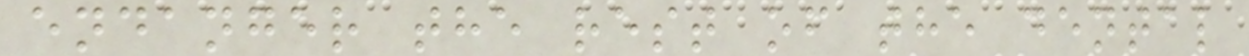endanger the rest of the dental
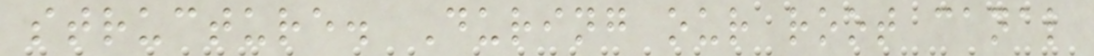structure. During our root canal
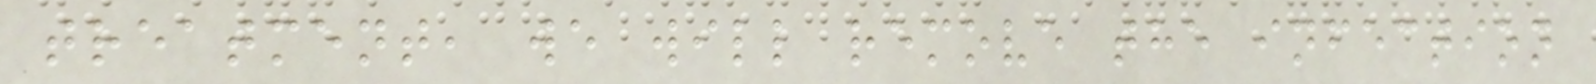treatment, we will remove the infection
